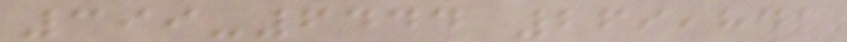399-6444 269,841
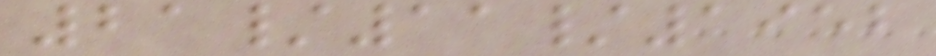21/11/1952
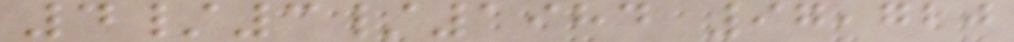4/3/1984 97,720
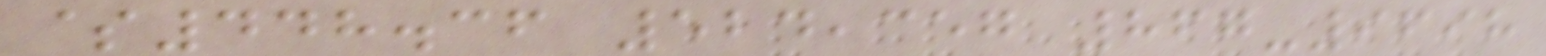$448.36 524,357 867-9698
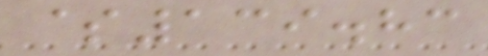$139.83
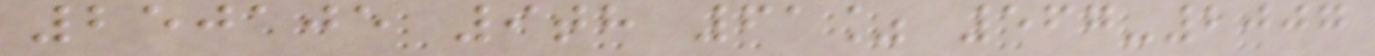250105 9th 61% 567-2007
